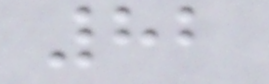82
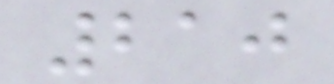210
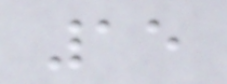15
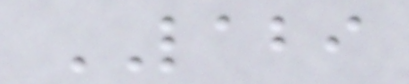LABI
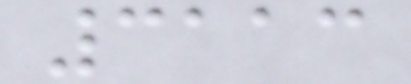3113
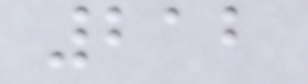212
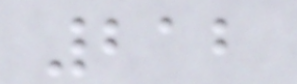212
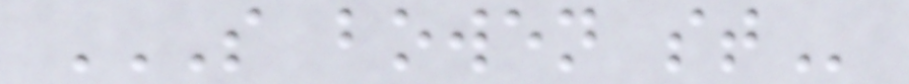S BOWEN ST
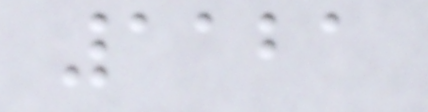1121
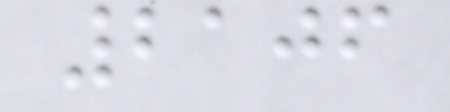2106
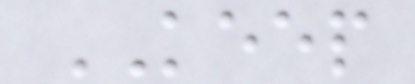KEEP
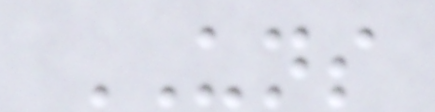UNS
